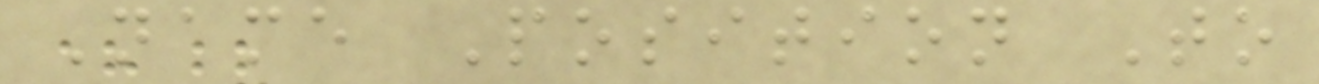Name Position To
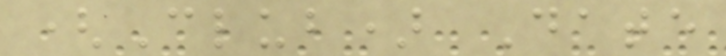(Club) Date
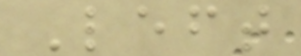Left
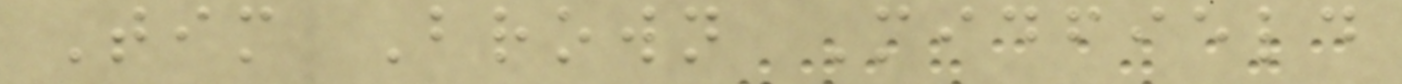Tim Brown Midfield
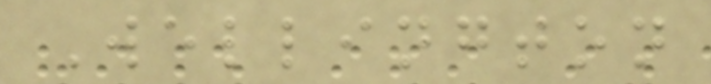Wellington
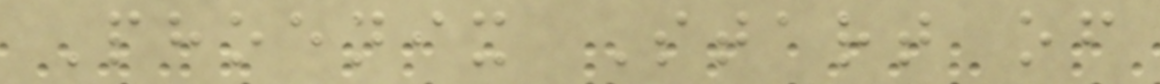Phoenix Start of
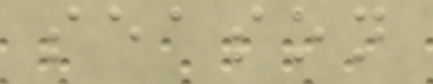season
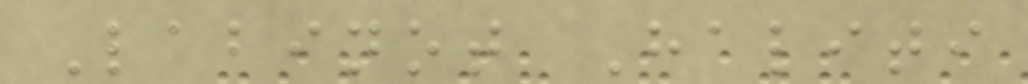Labinot Haliti
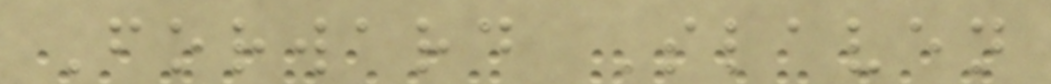Forward Slaven
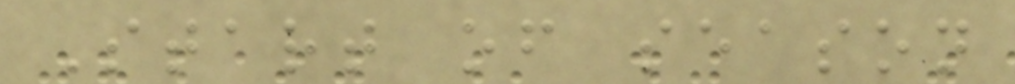Start of season
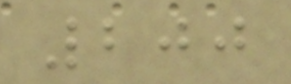200
